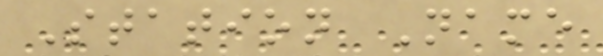Station Name
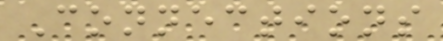Connections
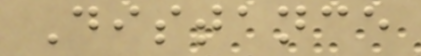Distance
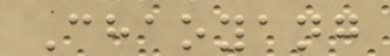Chaoyang
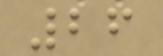26
